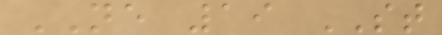NE 19 ST
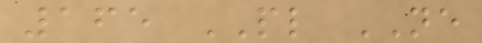165 PL NE
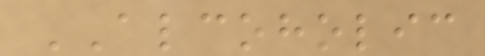ALCOHOLIC
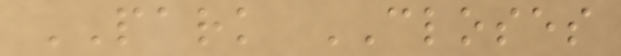PARK CLOSES
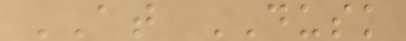AT DUSK
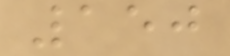150
